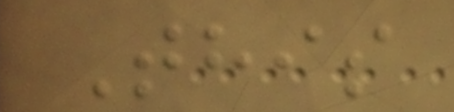This
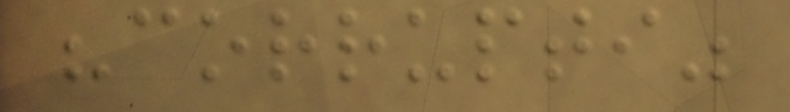"corrupti"
